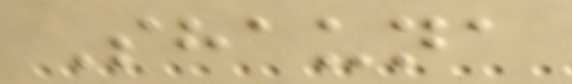Shauna
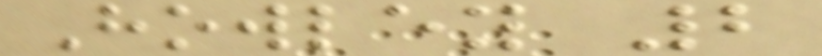Howley 2
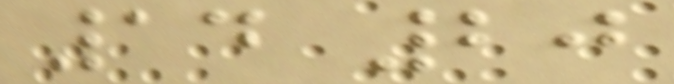14 20
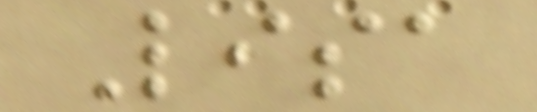Lisa
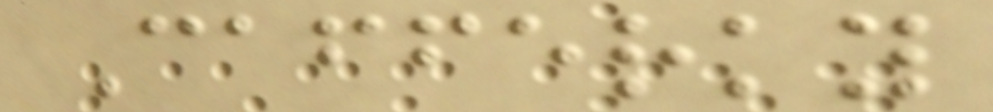Cafferky
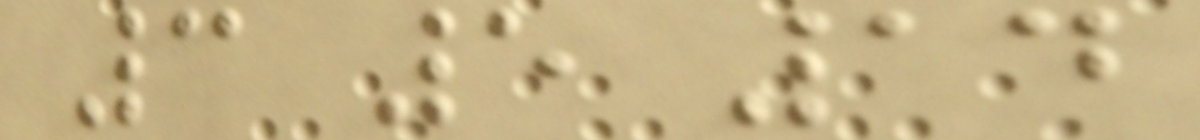3 5 14
